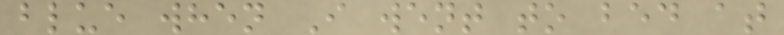blue when I went to bed at
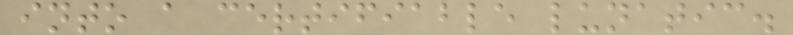into a certifiable lunatic.
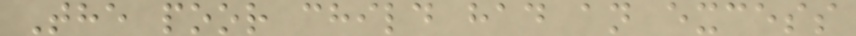The poor child had an excess
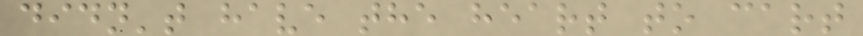didn't have the heart to cart
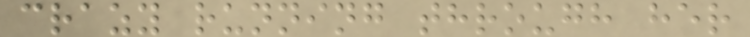crazy running through her
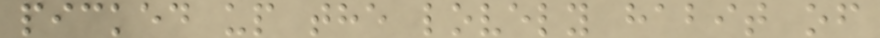picked up the lovely habit of
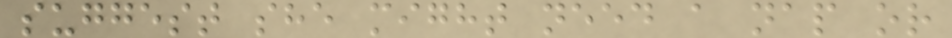suggest she might need a nap or
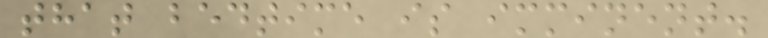that bedtime is imminent.
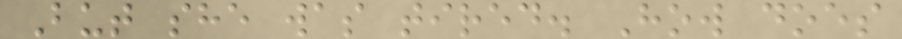But she was tired. How does
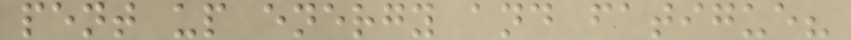pent up energy and fatigue?
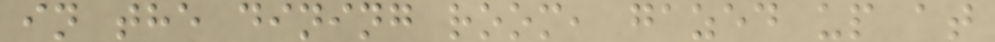in the dining room, gazed up at
